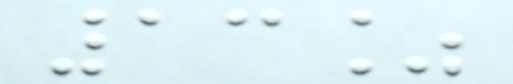13%
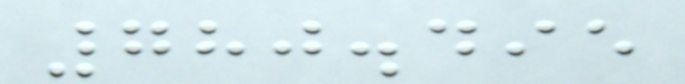780.495
